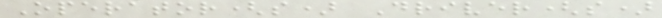Operator(s) Driver(s)
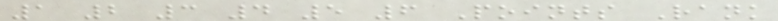1 2 3 4 5 6 Points Rank
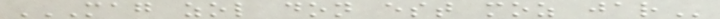MAG ZOL DON EST MOZ JAR
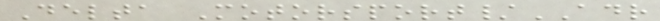Delta Motorsport/ADR
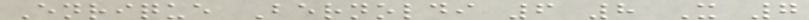Enrique Bernoldi 6 8 X 7
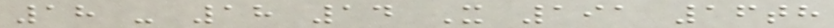18 - 18 14 X 191 16th
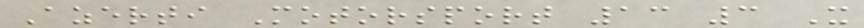Azerti Motorsport 13 3 X
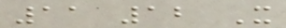11 12 X
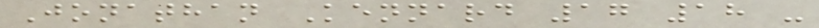Jonathan Kennard 17 18 -
